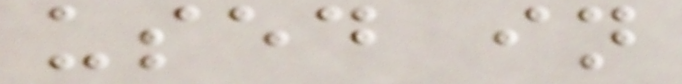used in
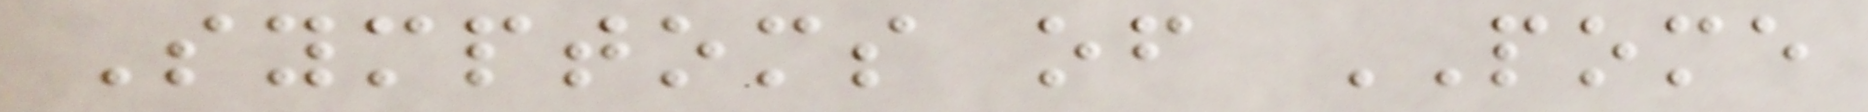Symptoms of POME
